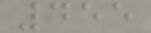455
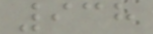938
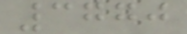3770
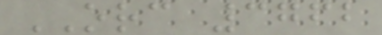ORC 3762
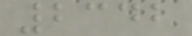2342
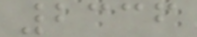2336
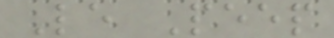Le Peep
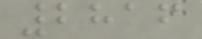2816
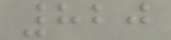820
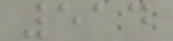514
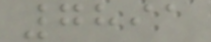7891
